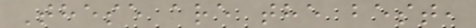These are the best,
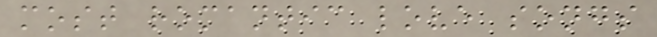most romantic love songs
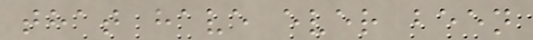that have ever been
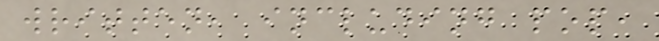written, including pop,
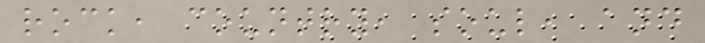rock, country, soul, and
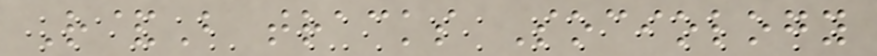R&B tracks Sociology
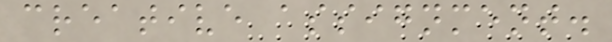creative assignment.
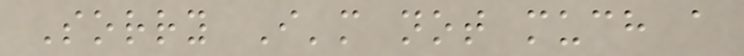Sorry I'm not much a
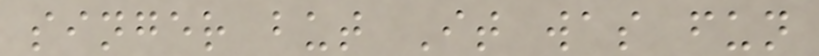singer but It was fun
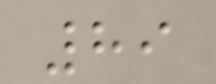89
